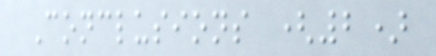Conclusions (2)
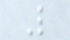L
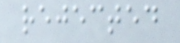rejected
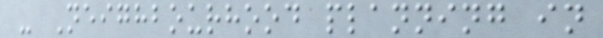- Neighbourhood planning in
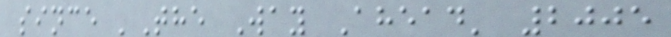since 'The Way Ahead' 2005
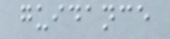guidance
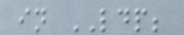in LDP;
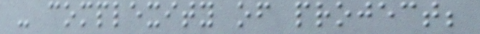- complexity of project;
